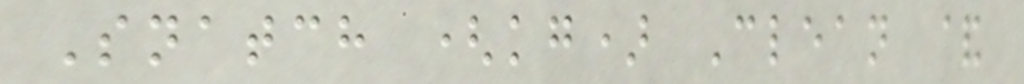Snatch (kg) Clean &
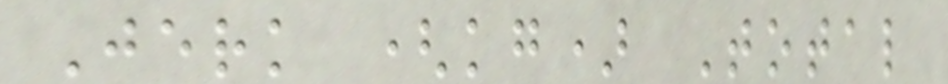Jerk (kg) Total
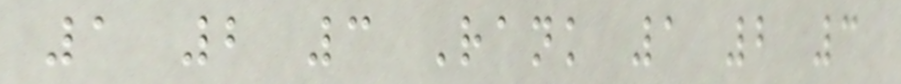1 2 3 Rank 1 2 3
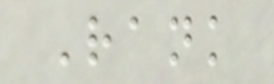Rank
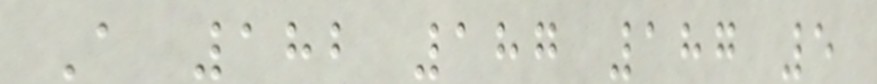A 182 187 187 5
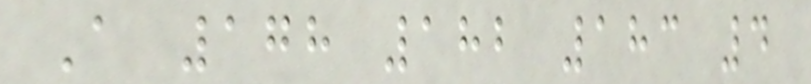A 178 182 183 4
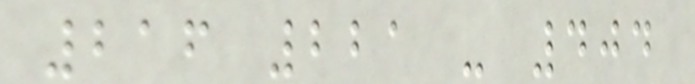216 221 - 404
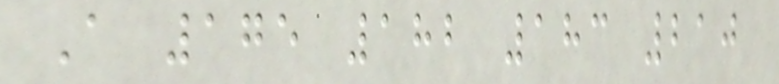A 175 182 183 210
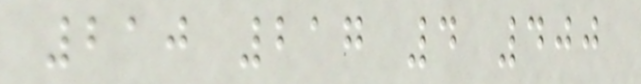210 217 4 400
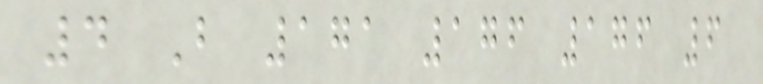4 B 171 176 176 6
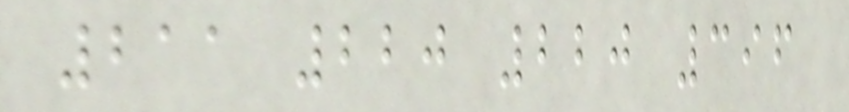211 220 220 396
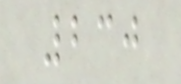230
